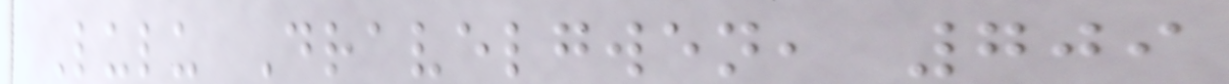Lulu Dravelgwen, 709
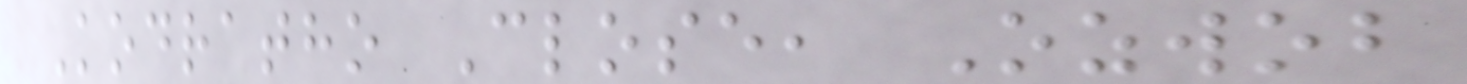Kodratho Close, Ozwob
